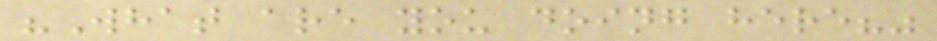"What are you doing here?"
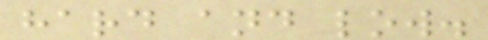hard and low.
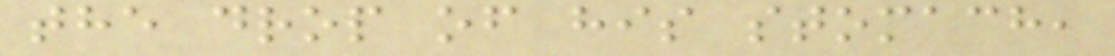the drop of his stomach,
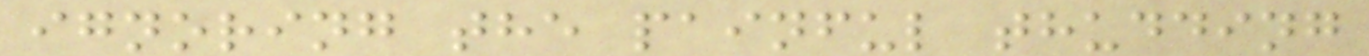ignoring the painful thudding
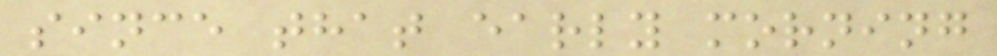since that early morning
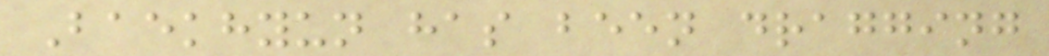Baekhyun has been dragging
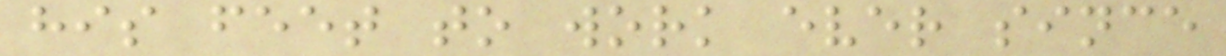his feet to work ever since
